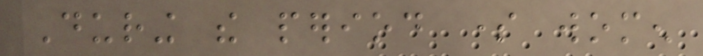During the period some women
